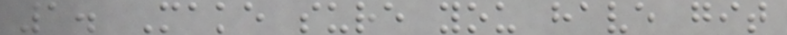1. Make sure you have git
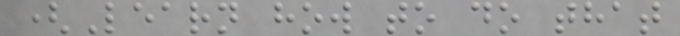(Learn how to do that
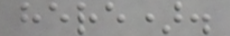here).
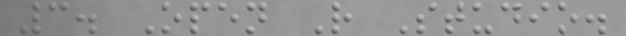3. Open R Studio.
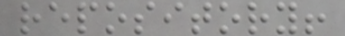repository!
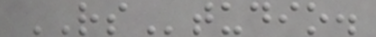RStudio.
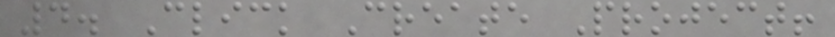4. Click Create Project!
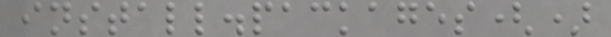install.packages()
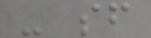- sf
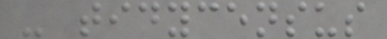- tidycensus
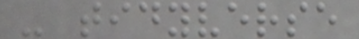- tidyverse
